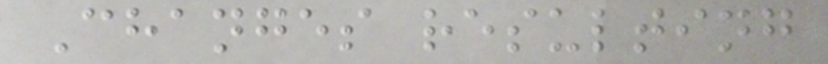Changes resulting
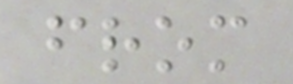from
